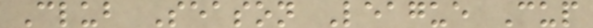Club Season League Cup
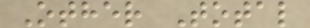Other Total
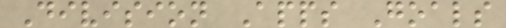Division Apps Goals
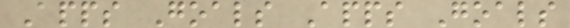Apps Goals Apps Goals
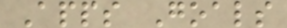Apps Goals
